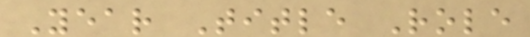Year Title Role
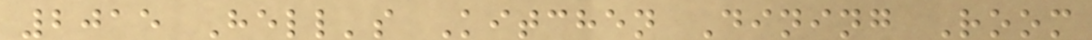2015 Hell's Kitchen Dining Room
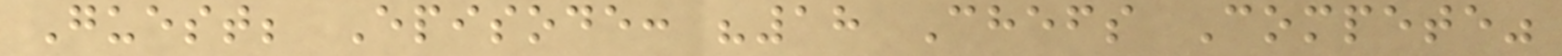Guest; Episode: "18 Chefs Compete"
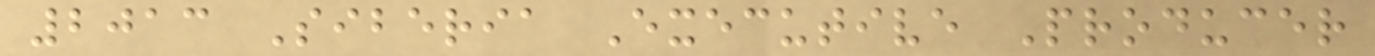2013 Siberia Executive Producer
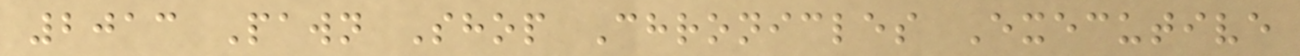2013 Pawn Shop Chronicles Executive
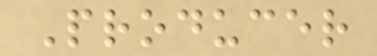Producer
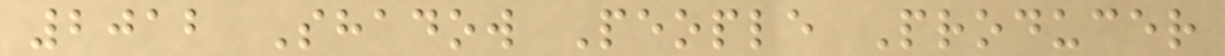2012 Shadow People Producer
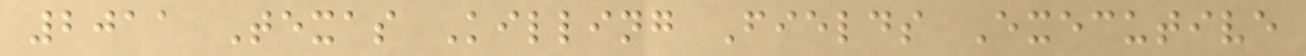2011 Texas Killing Fields Executive
